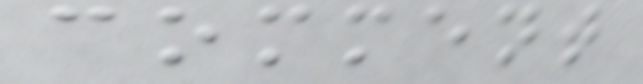comment
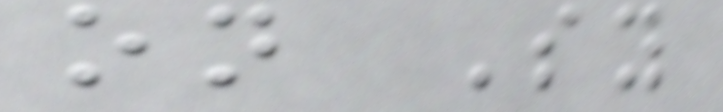on Sy
